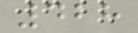428
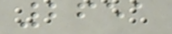2651
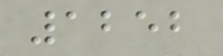1252
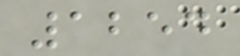1254
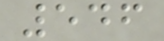546
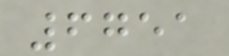6751
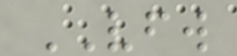VFW
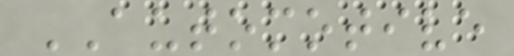AUTOMOTIVE
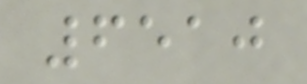6510
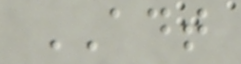ADT
